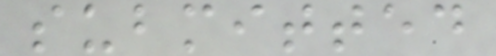submitted
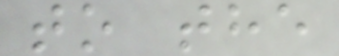to the
